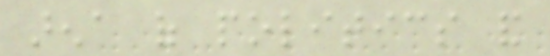arena of politics and
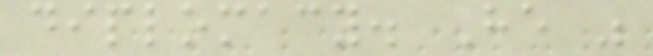diplomacy. He was
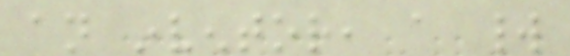an inventor, a world
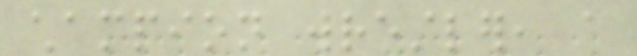champion wrestler, a
